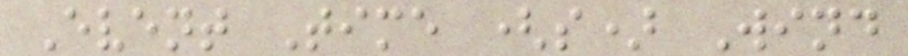Event Time (s) Wind
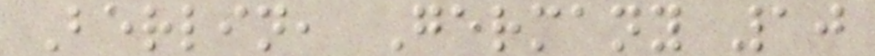Berlin, Germany 10
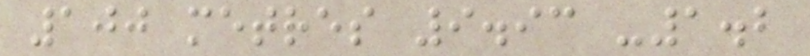100 metres 9.93 -1.2
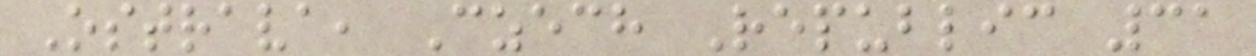Ostrava, Czech Republic 31
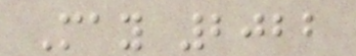May 2022
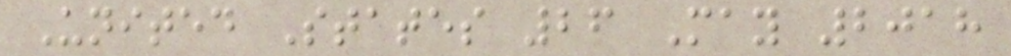United States 26 May 2018
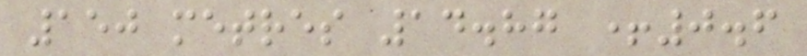150 metres 14.87 +0.6
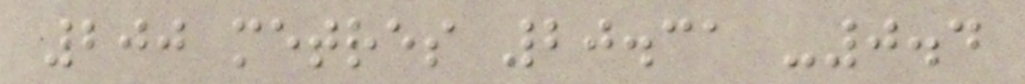200 metres 20.31 -0.4
